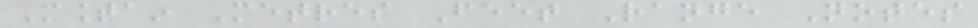Mountain Metres Feet Range Notes
